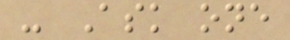- Ask one
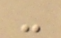-
